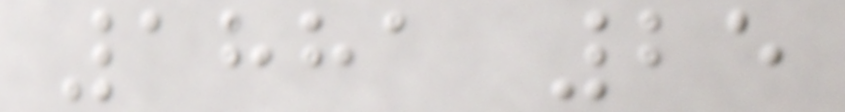1881 25
